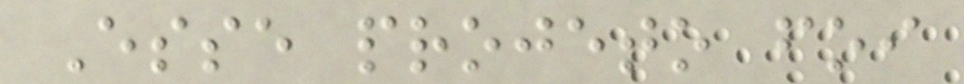Esse projeto foi
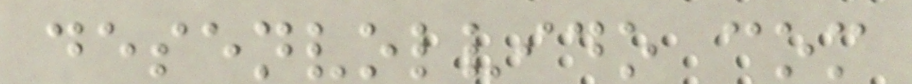desenvolvido com
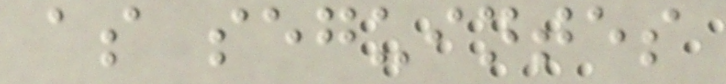as seguintes
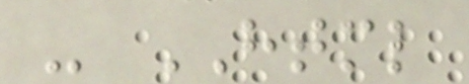- HTML
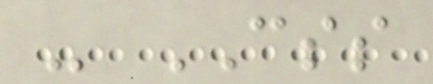- CSS
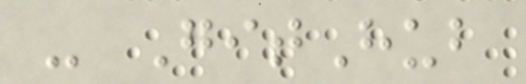- GitHub
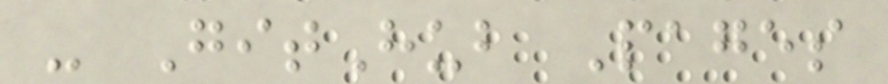- GitHub Pages
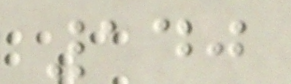140
